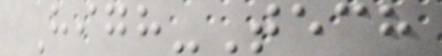High-Tech
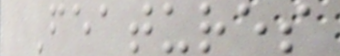Features
